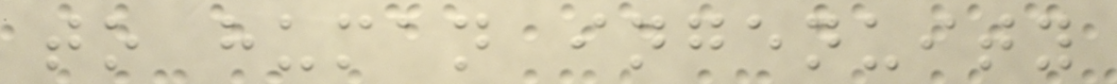to human ingenuity
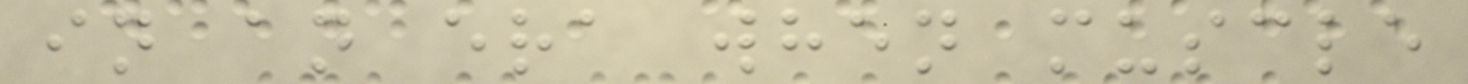in an era when muscle
